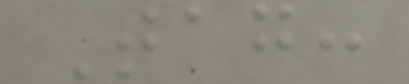Tag:
